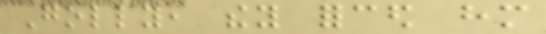Golly, they forced him
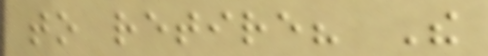to retire? The
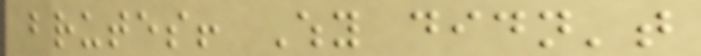brutes! Why didn't
